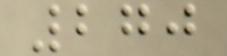270
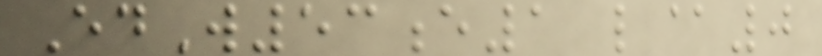EdW53e1 l@0
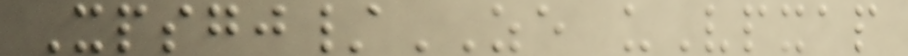Xpsgj/ZE uVpxap
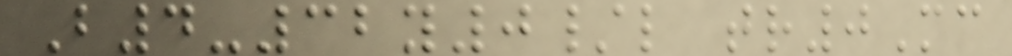B4-32y0/l tr0Mc
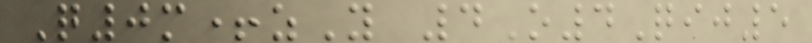Q0m+zY 4O4Qij5
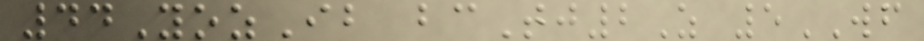44YozIb bcTj2Z 5WF
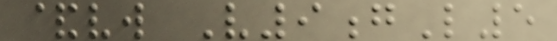&vw V9gL5
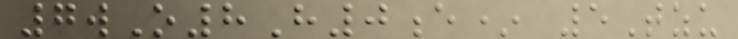7wO8H0e* 5Tzu
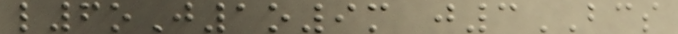l6oJ1o9m j3BCS
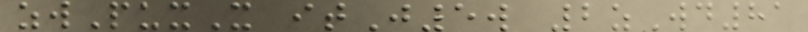zwPuxX itJ5w 2zWd81
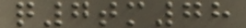q7tm78
